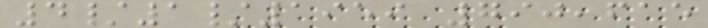4/1/1959 790,615
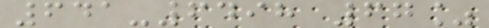641-6498 67%
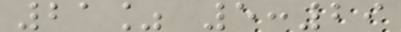21% 5:29
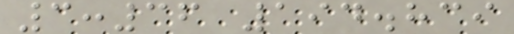3:36 194.839
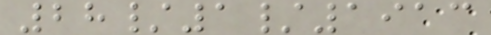28/1/1913
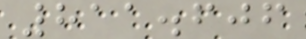811.606
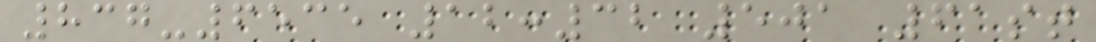837-6535 12:32 501 61st
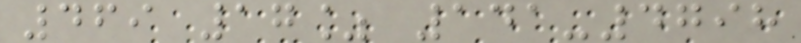469 17% 141-4798
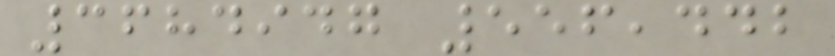3684947 556,442
